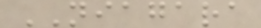NIAGARA
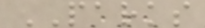PARKS
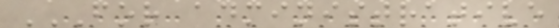FOR ADMINISTRATIVE
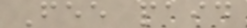Fee paid
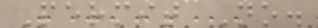Permit No.
